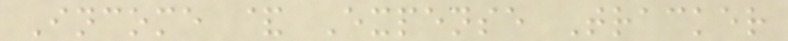Income & Expense Tracker
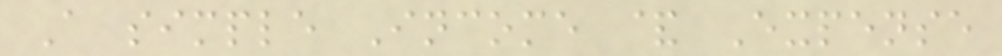A simple Income & Expense
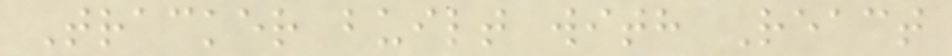Tracker built with React
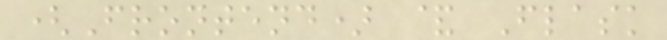(Frontend) & Flask
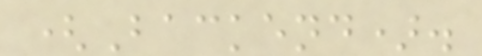(Backend).
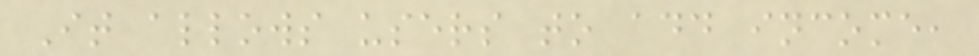It allows users to add income,
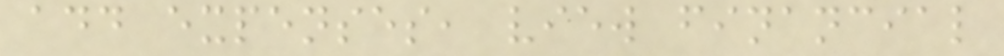add expenses, view financial
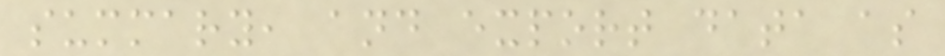summary, and export data as
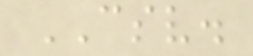CSV.
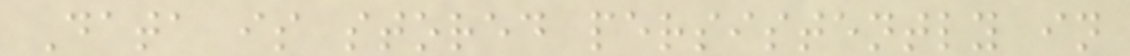Data is stored persistently in
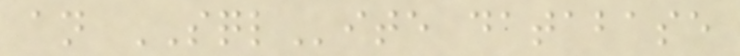an SQLite database
